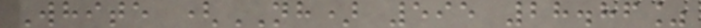White (NH) 595 28.86%
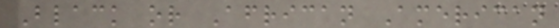Black or African American
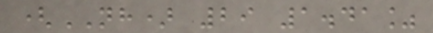(NH) 29 1.41%
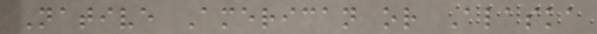Native American or Alaska
